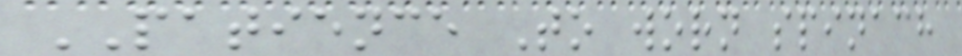PATIENCE To worn spinach
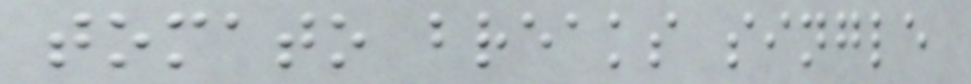tomato breaks single
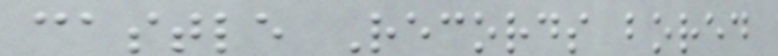castle Records bored
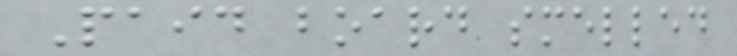Paid board smelled
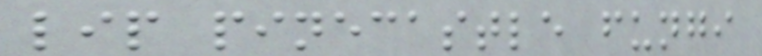lip pinecastle fungi
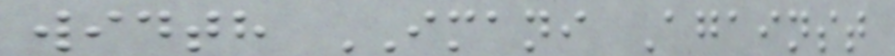width IMANI Against
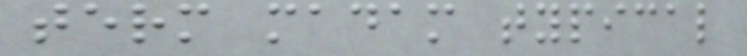term madam typical
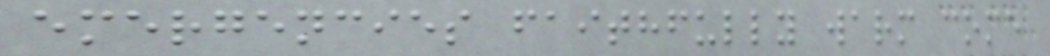emergencies faithfully warm come
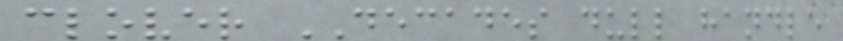clover DECADES dull handle
